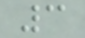3
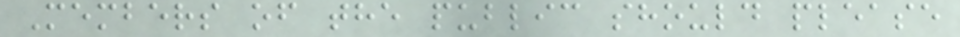Members of the public should please
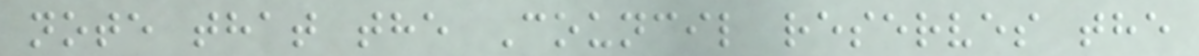note that the Council reserves the
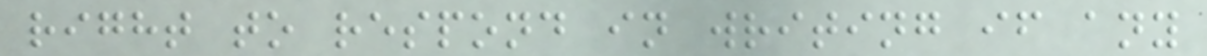right to respond in writing if any
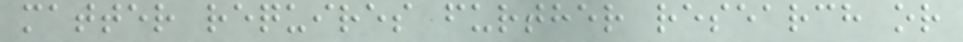matter requires further research or
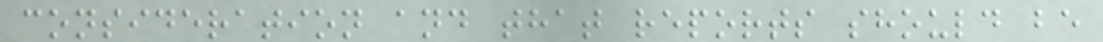consideration and that reports should be
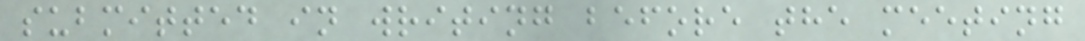submitted in writing before the meeting
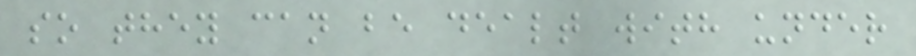so they can be dealt with under
